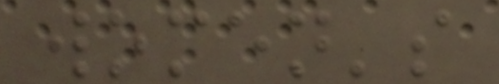women's
